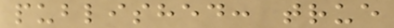published: true
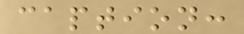caption:
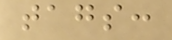tags:
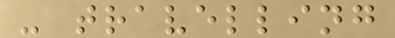- travelling
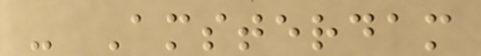- Amsterdam
